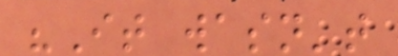"It wasn't
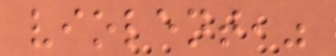violent,"
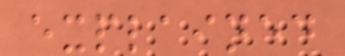explained
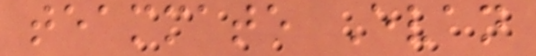teammate Evan
